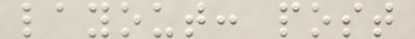layout: post
